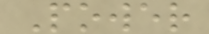Power
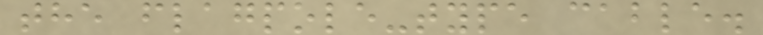the flagpole-type cable.
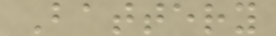Battery
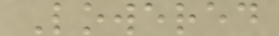Lowered
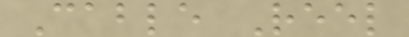Cable Reel
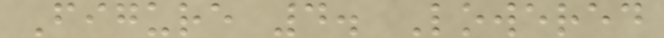Figure 4. Lowered
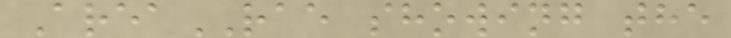AreaRAE showing the
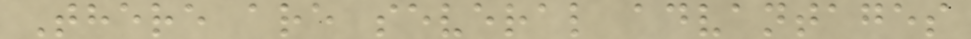There are several advantages
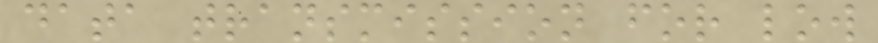data transmission for low
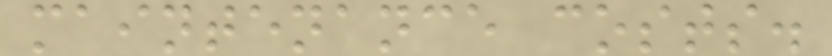maintenance costs.
